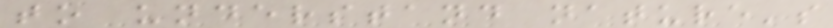to understand nature's
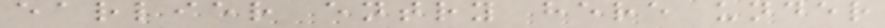earlier entry here under
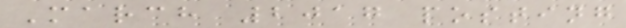March 2017 posting
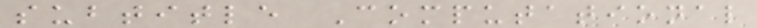subtitle Computational
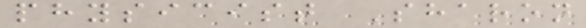physicist Sharon
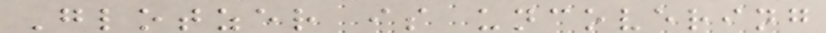Glotzer is uncovering
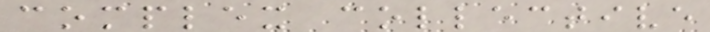complex collective
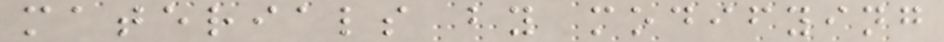materials by modifying
